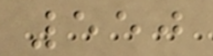550
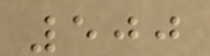500
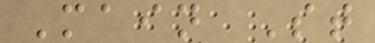Main St
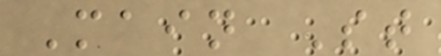Main St
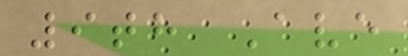9th Ave
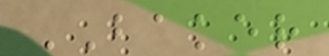BAKER
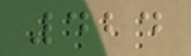424
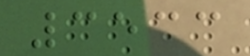3533
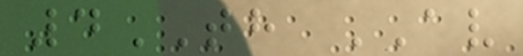4TH AV
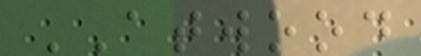ATWOOD
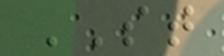ST
